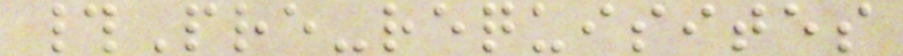#Pre-requisites
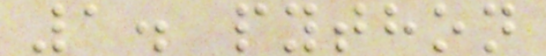1. python
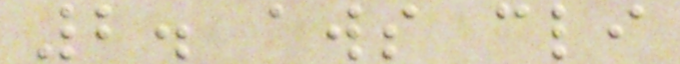2. aws cli
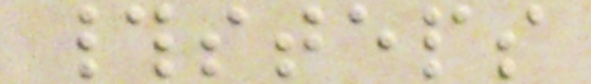#steps
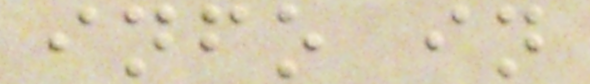info in
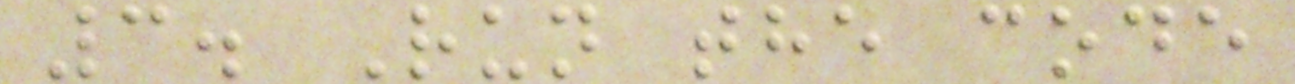3. Run the code
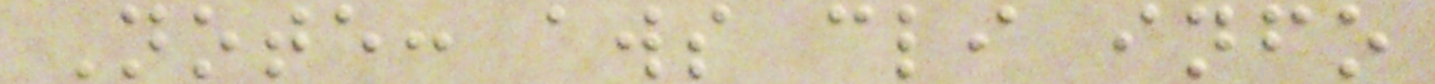Note: aws cli info
